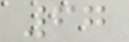67
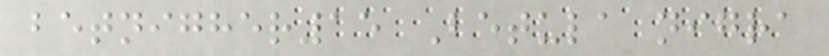betnigher15 Betula nigra
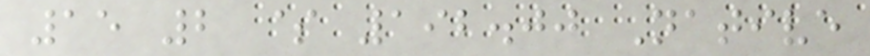15 2 $ 192.00 Native
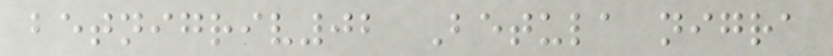betnigriv02 Betula nigra
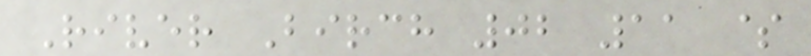River Birch 02 11 $
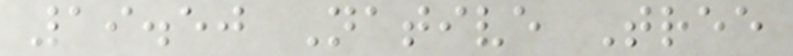19.50 Native Tree
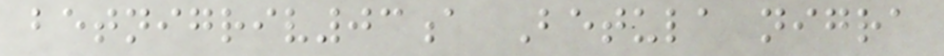betnigriv03a Betula nigra
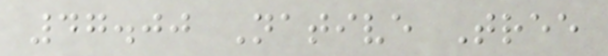47.00 Native Tree
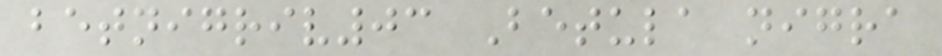betnigriv03 Betula nigra
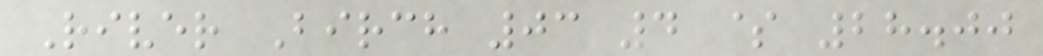River Birch 03 4 $ 28.00
